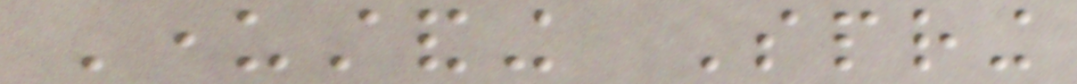Understanding Spring
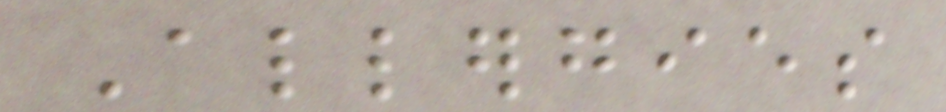Allergies
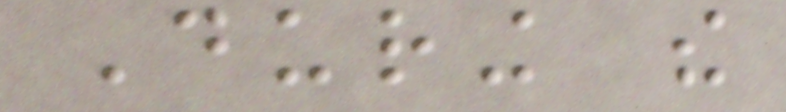During the
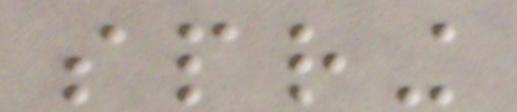spring
